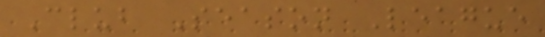Club Season League
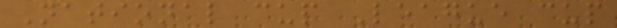National cup League cup
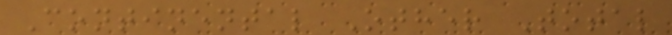Continental Other Total
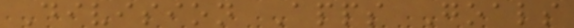Division Apps Goals
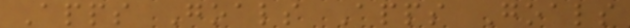Apps Goals Apps Goals
